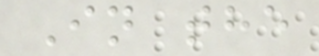In the
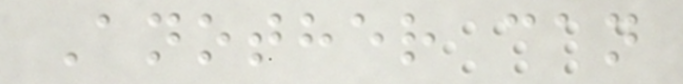Another can
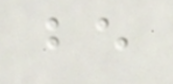be
